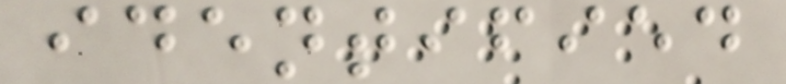identified
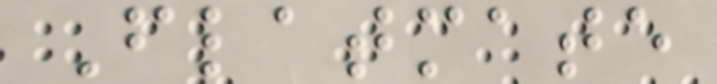Flatmate
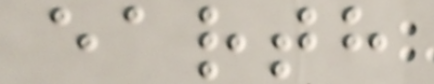earth
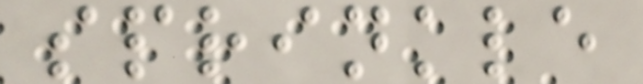sprinkle
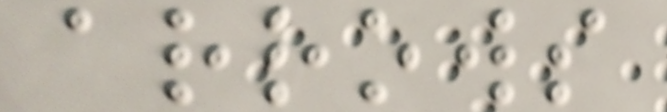arrows
